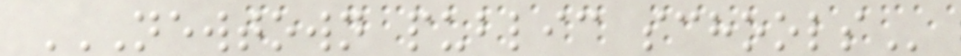NEWTOWN PUBLIC SCHOOLS
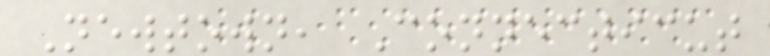Newtown, Connecticut
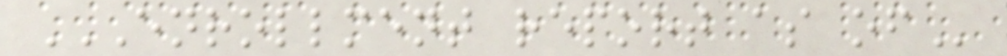ENROLLMENT REPORT AS OF
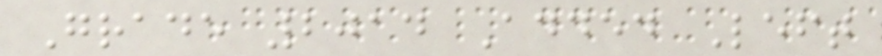Grade 2014 Added Left
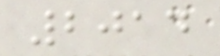2014
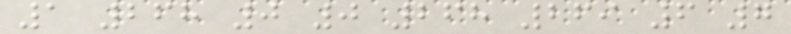1 268 0 0 268 269 6 7
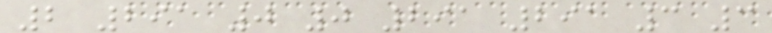2 291 0 0 291 291 3 3
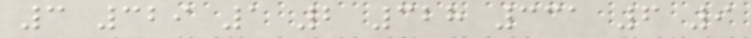3 329 1 2 328 331 6 9
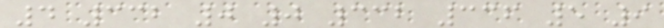4 332 0 0 332 336 5 9
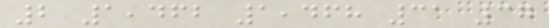2 1,462 1,468 31 37
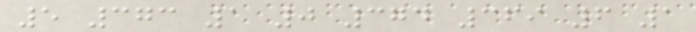5 373 1 0 374 369 6 1
